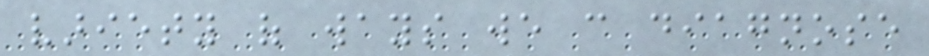variety of ways we can diagnose
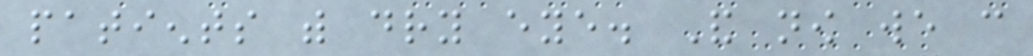patients with dry eye. And now we can
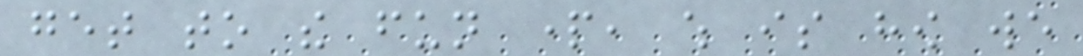get to the fun part, which is how we
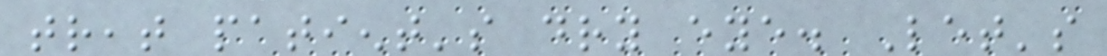treat patient's dry eye. Let's
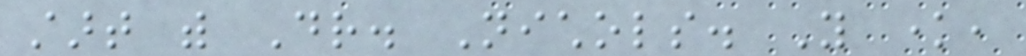start with Dr. Nichols. You know,
